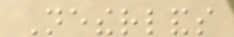Netherlands
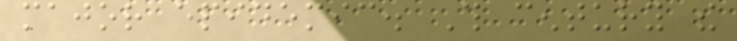major epidemic. This century the
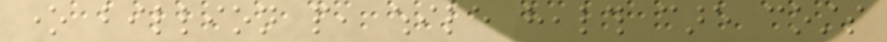one billion people, while health care costs
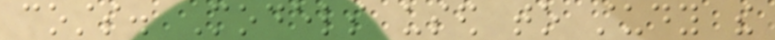costs. Models used to study the
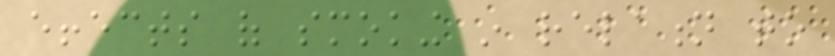effects of smoking in relation to
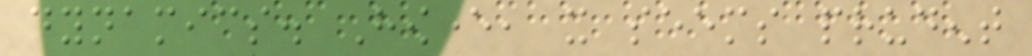dynamics. However, it seems prudent
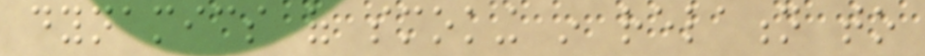dynamics of smoking in relation to
